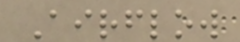Airflow
